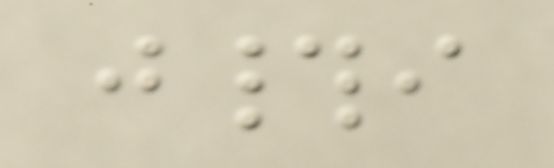j#i
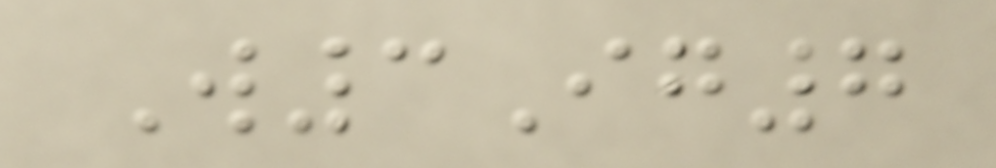W3Ig7
